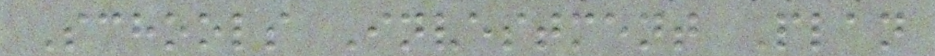Schools Investment Plan
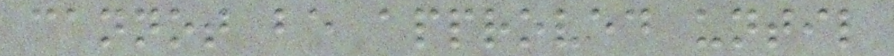cannot be approved until
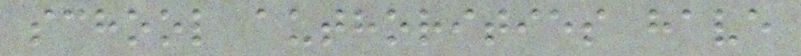school authorities have
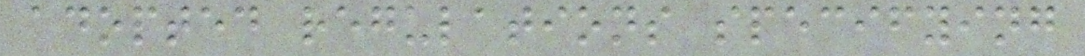adopted regulations specifying
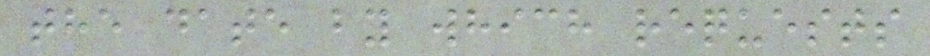the date by which requests
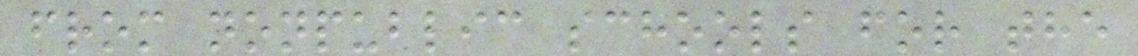from nonpublic schools for the
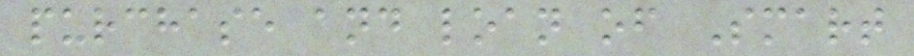purchase and loan of Smart
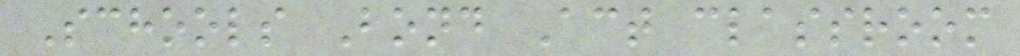Schools Bond Act classroom
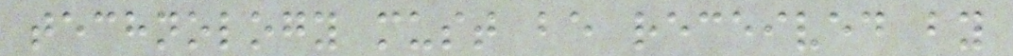technology must be received by
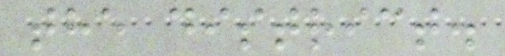the district.
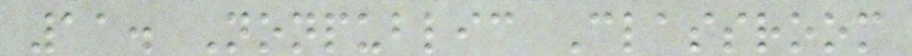11. Nonpublic Classroom
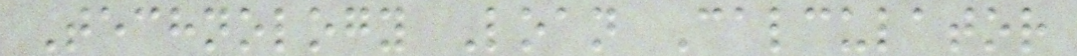Technology Loan Calculator
